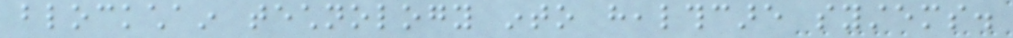blockchain technology into healthcare systems.
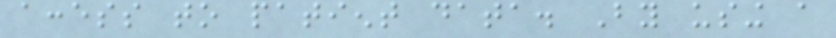access to patient data. By using a
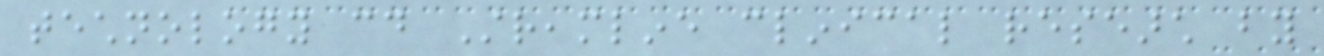technology could Streamline clinical research by
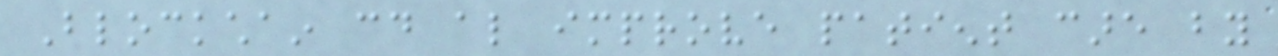Blockchain could also improve patient care by
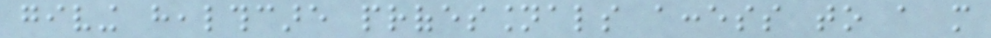giving healthcare professionals access to a more
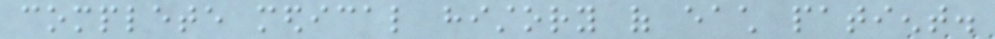complete medical history of each patient.
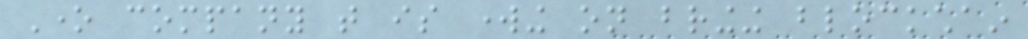One company that is working on bringing blockchain
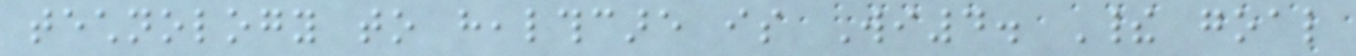technology to healthcare is Wi4. Their goal
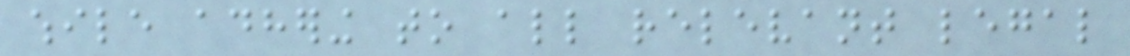while adhering to all relevant legal
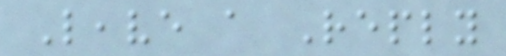Leave a Reply
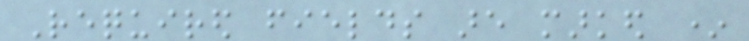Required fields are marked *
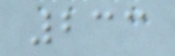233
